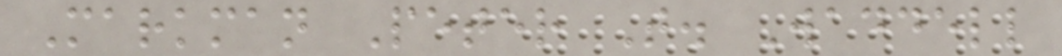Markman Peter T. Waddell
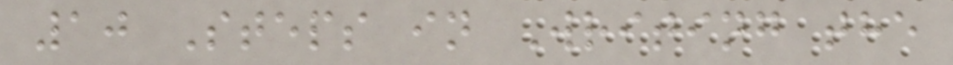10 Steps in Writing the
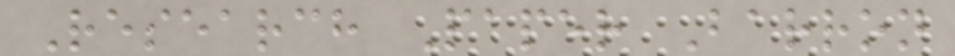Research Paper Barron
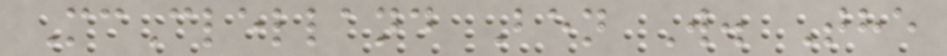McClelland Ben W. The
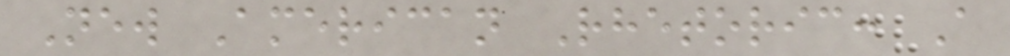New American Rhetoric: A
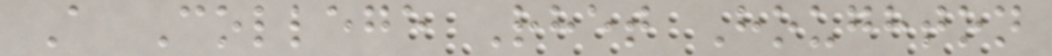A College Rhet Houghton
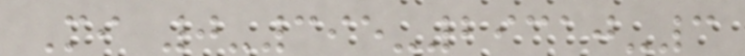Mi 0-395-29310-3
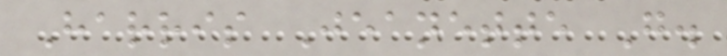Harris Jeanette G.
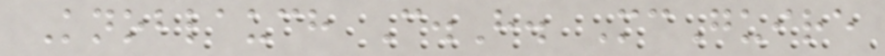Knoblauch C.H. McGuire
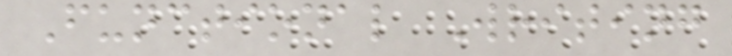Functional Writing
